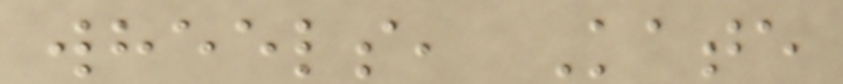wheels, Kate
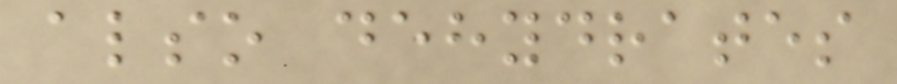also dehydrates
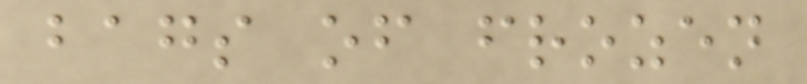bags of frozen
